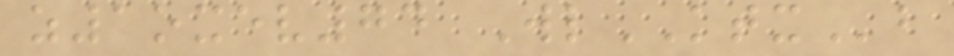z1oxev74 WlKTXb
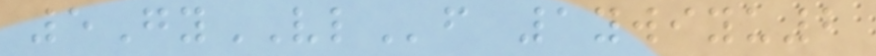5GyVLf 1ywiyu2
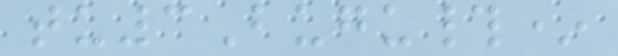tu3Bugu#*
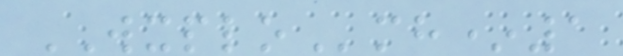WXPLOmh*1
